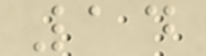14
